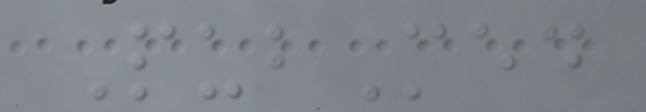PubMed
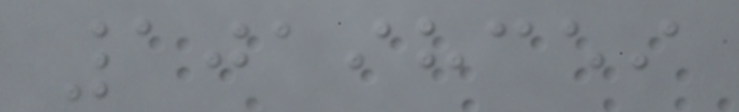10198359
